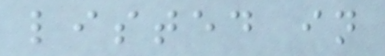listed in
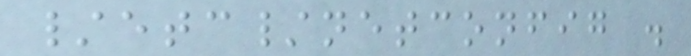/etc/netconfig .
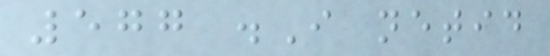577 .I netid
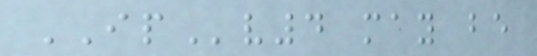IPv4 may be
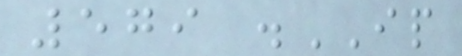579 .IP
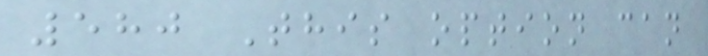580 This option can
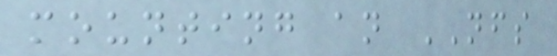mounting an NFS
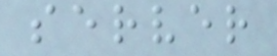server
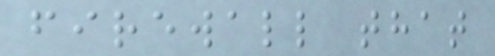firewall that
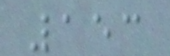153
